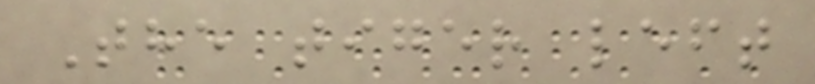The tiger left
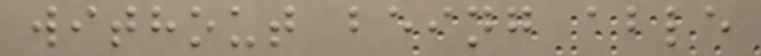without being able
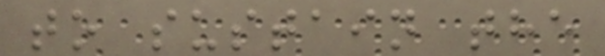to sustain the
